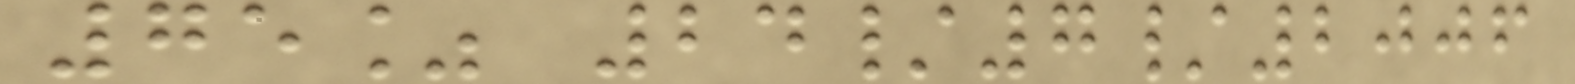75% 24/7/2006
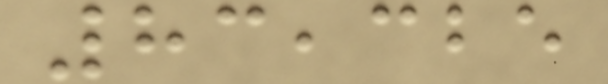83,325
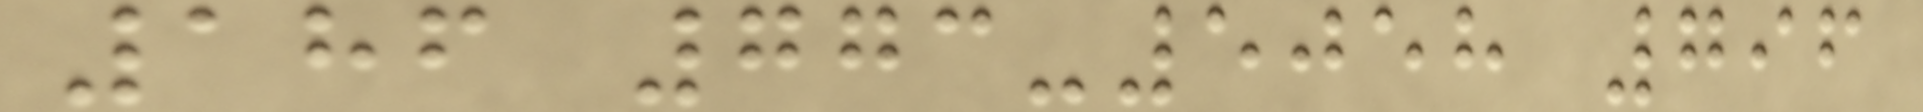186 773-5058 796
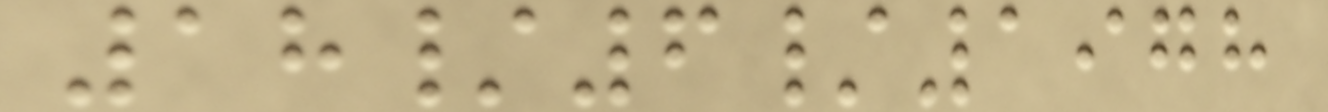18/6/1978
